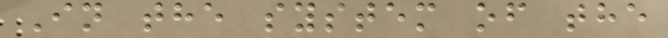In the system of the
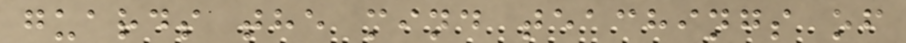guards the mind teachings of
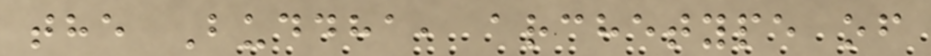the Buddha, archetype of
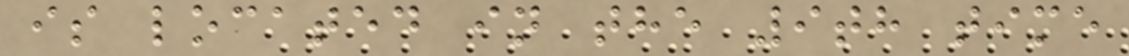is located in the 9th time
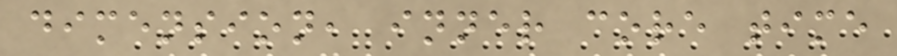dimension, inner core time
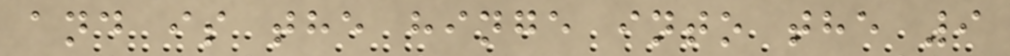and is the hinge into the 9
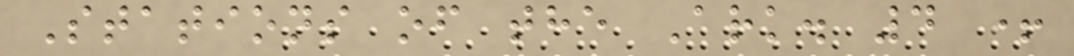Stations of the Ark. 4 +
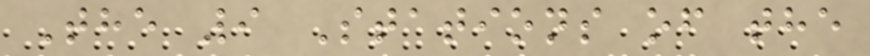The 9 Stations of the
